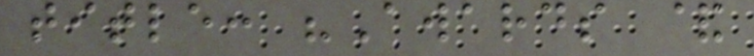title: "Awards &
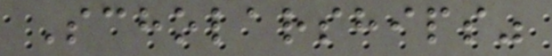Scholarships"
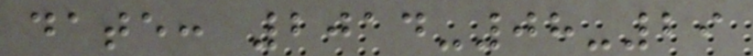date: 2014-08-29
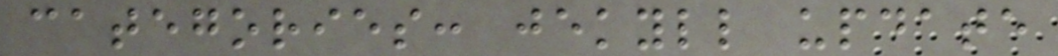categories: jekyll update
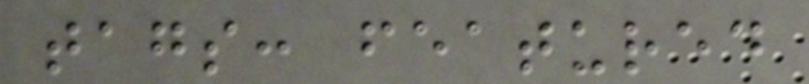tags: featured
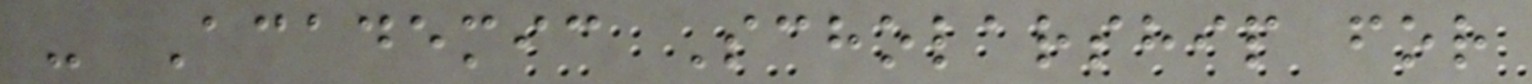- Academic Scholarship for
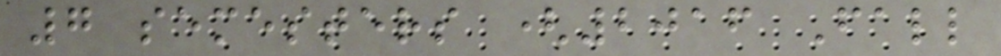7 semesters (2016 Fall
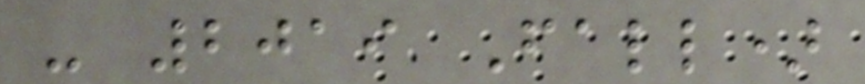- 2019 Fall)
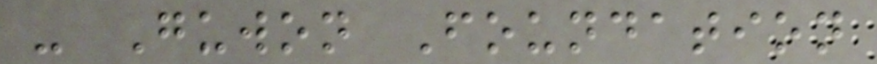- Guwon Foundation
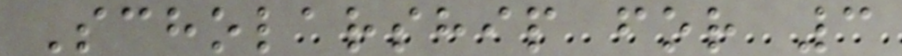Scholarship for 3
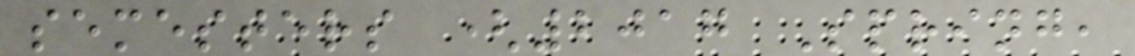semesters (2017 Spring,
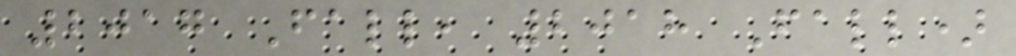2017 Fall, 2018 Fall)
